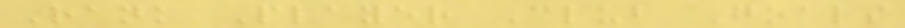Rank Player Club Goals
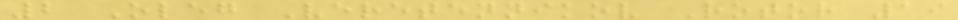2 Oleg Veretennikov Rotor 19
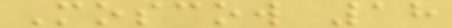Moscow 18
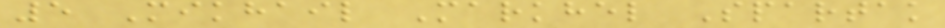5 Mikhail Markhel Spartak
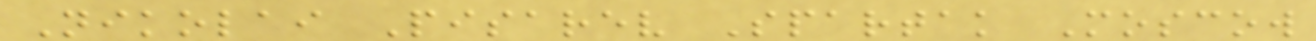Nikolai Pisarev Spartak Moscow
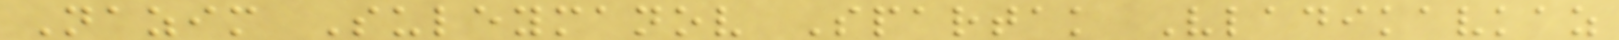Nazim Suleymanov Spartak Vladikavkaz
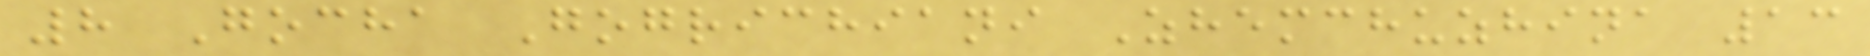8 Gocha Gogrichiani Zhemchuzhina 13
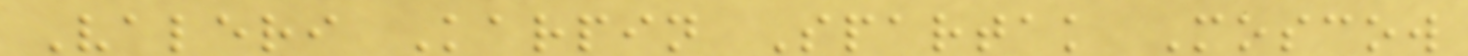Valeri Karpin Spartak Moscow
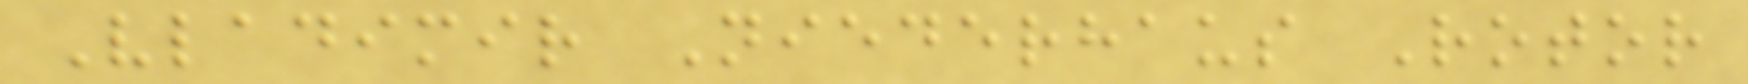Vladimir Niederhaus Rotor
